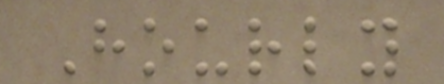Hourly
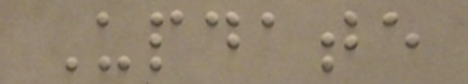Update
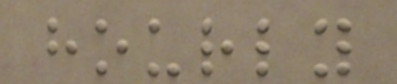hourly
